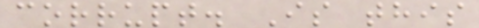corrupt. Is this
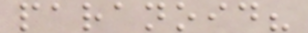paranoid?
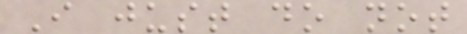I just do not
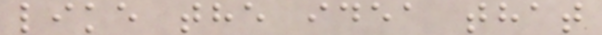like the idea that
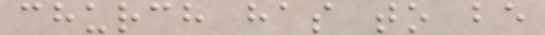church has to be
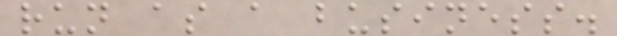run as a business.
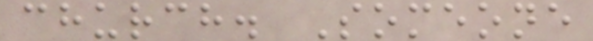church. Someone
